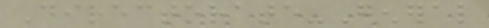Directorate-General
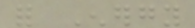for Energy
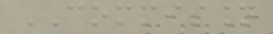COMMISSION
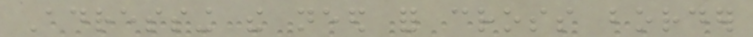Adressing the need for cross border
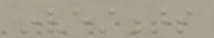investments
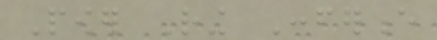Power Ring Conference
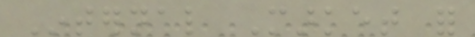Internal Market for
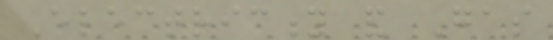Electricity and Gas
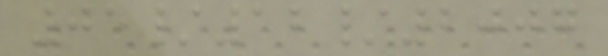05/12/2007
